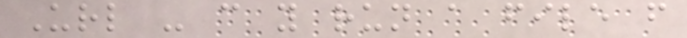Url - can you run a file from
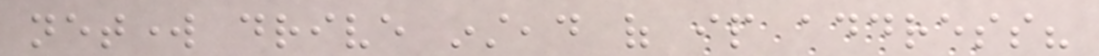network drive instead of ip address?
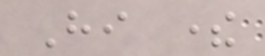Hi there
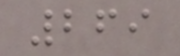269
